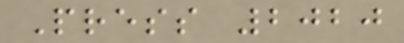Press 2020
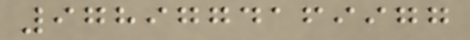9789774169977
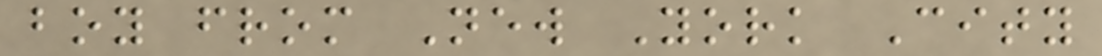boy from New York City
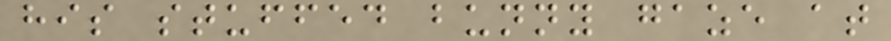his stuffed bunny gaze at
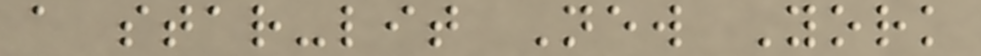a star-lit New York
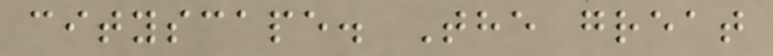cityscape. The great
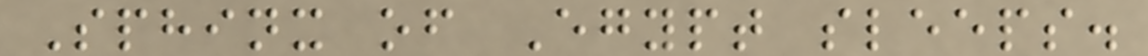Sphinx of Egypt sleeps.
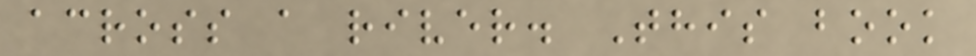across a river. This book
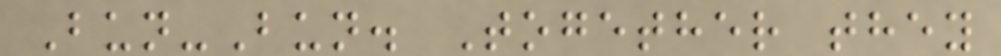Bun-Bun. Together they
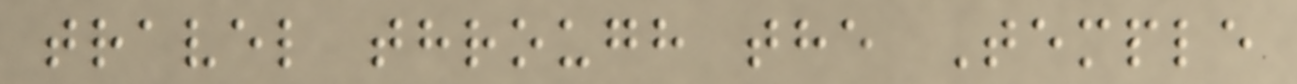travel through the Temple
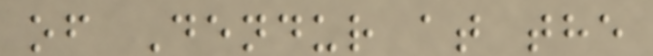of Dendur at the
